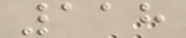118
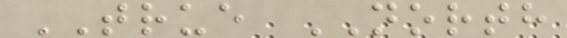TRUE NORTH
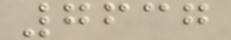7637
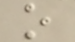o
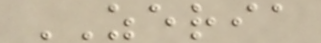ZERIA
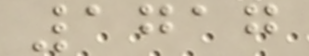1717
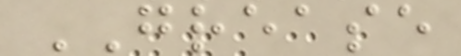GREASE
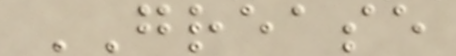GREASE
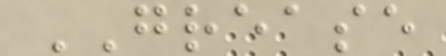GREASE
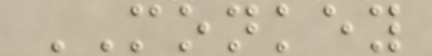MONKEY
